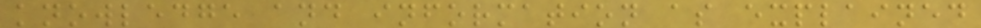knowledge and information as explained
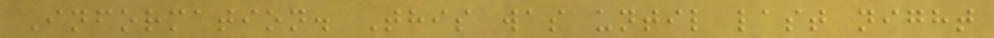Information. This was until last night
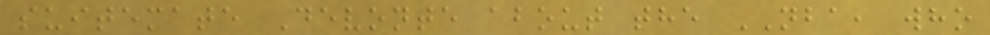suitemate Devonte about the NBA, who
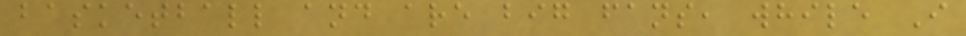basketball and are big fans, while I
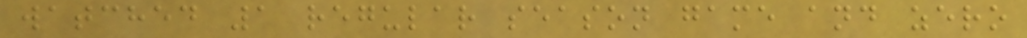watched 1 regular season game and zero
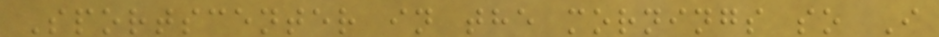Sportscenter in the mornings so I
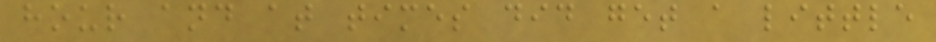hour and at times did get a little
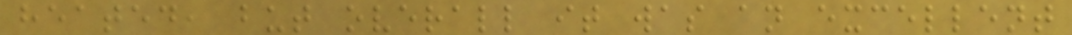heated, but overall it was an excellent
